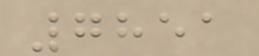7851
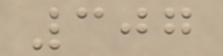307
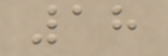18
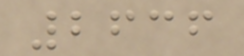2636
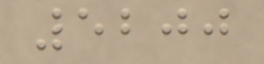5200
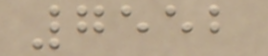7552
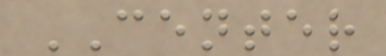CENTER
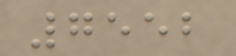7552
